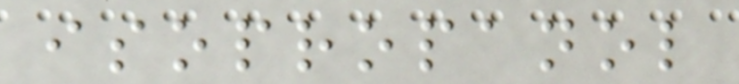isopropanol
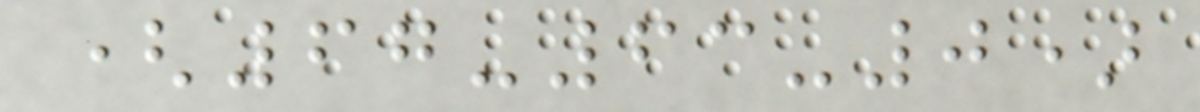(67-63-0)
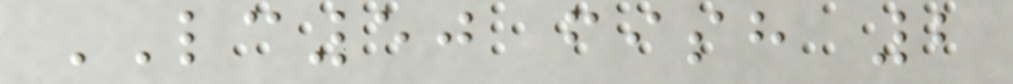LC50 fish 2
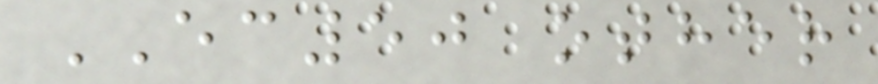EC50 other
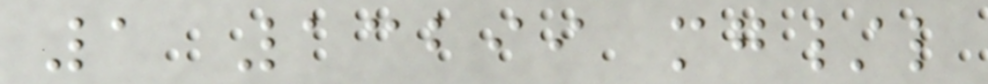1 13299 mg/l
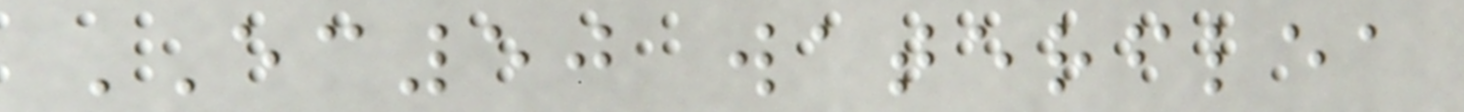EC50 waterflea
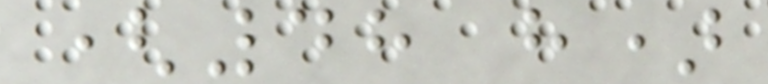(48 h)
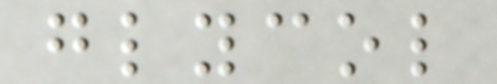glycol
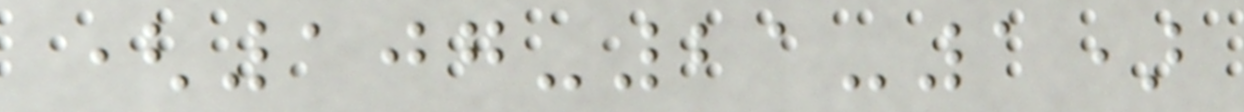(107-21-1)
